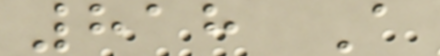818 A
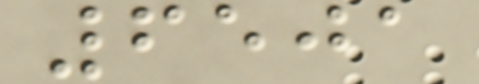6501
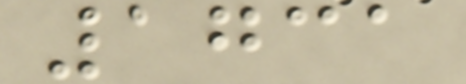1731
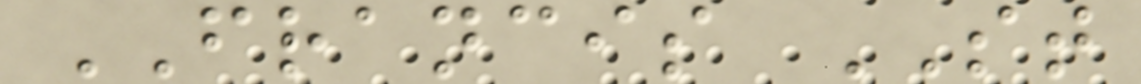FRANCIS ST
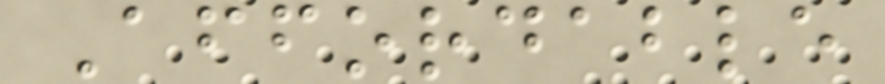Affordable
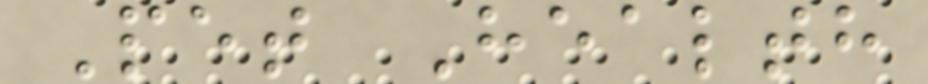Pet Health
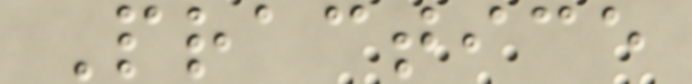Practice
